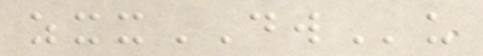zxxDWu
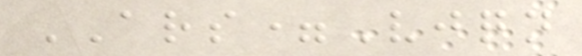ARS=Vjqn
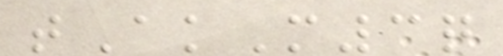tAkM3q
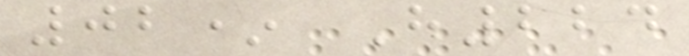02* H224
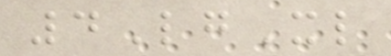4LgXl
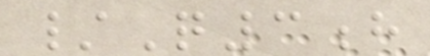/Q3h
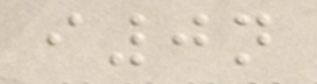i0n
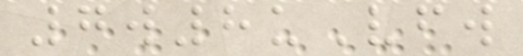7w8uVfw
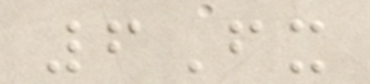6Fx
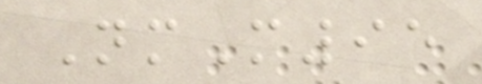NmM95
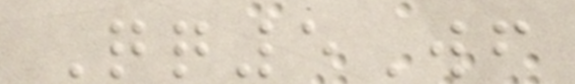Qq5Wf
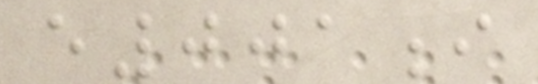e001i
